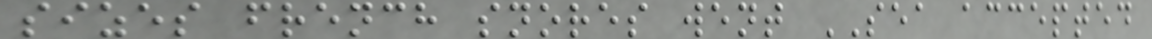sizes french snores went SEA accepted
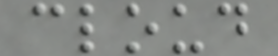cloud
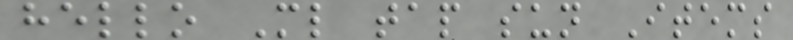hello Ml tap sun Items
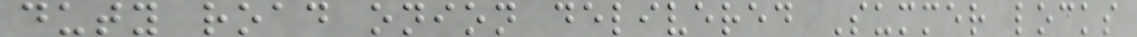duty road onion delivered Summer locks
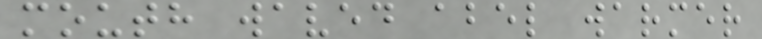mouth waved abel warmer
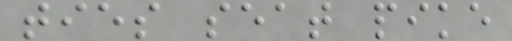ties seat pike
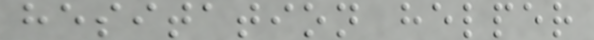hesitation helper
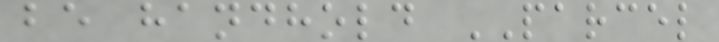be handhold PARCEL
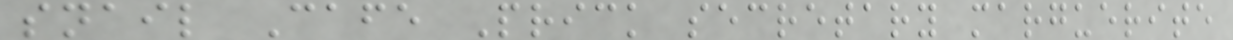snail Cafe Prick secretary marguerite
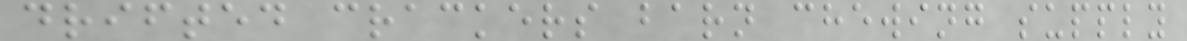drifted crackers barn chewing supply
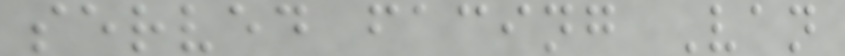served facing Van
